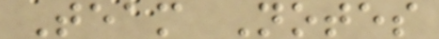Team Notes
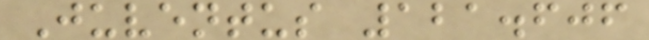Juventus 121.606
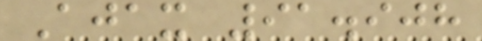Ajax 91.908
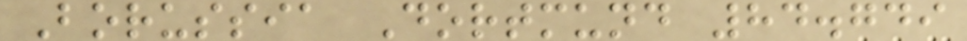Borussia Dortmund 84.749
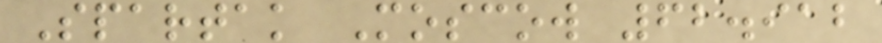Spartak Moscow 62.912
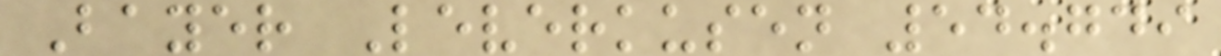Bayer Leverkusen 54.749
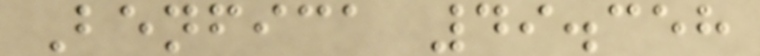Benfica 49.358
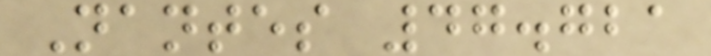Nantes 47.721
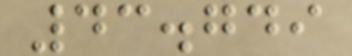43.749
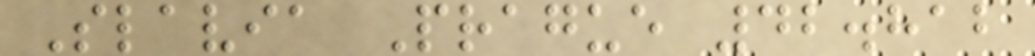Slavia Prague 42.812
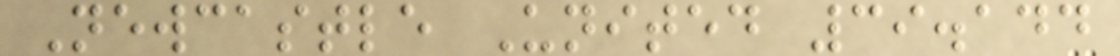Newcastle United 39.144
